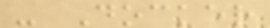- Docker
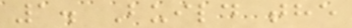1. Build the
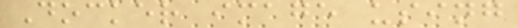Docker image using
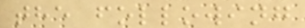the following
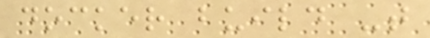docker build -t
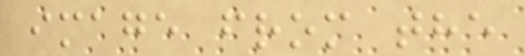image from the
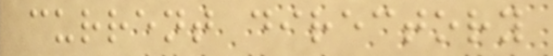current directory
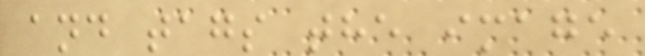and tags the image
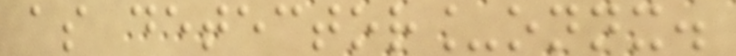as detector_onnx.
